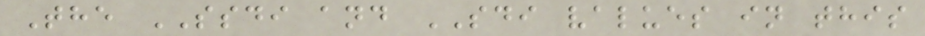The SSDI and SDI values in this
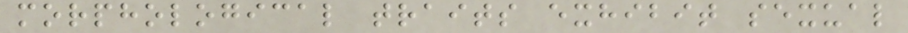morphological traits exhibit sexual
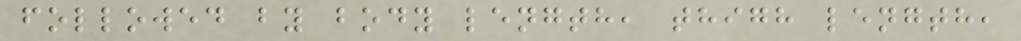followed by body length, thigh length,
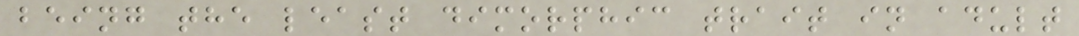being the least dimorphic trait in adult
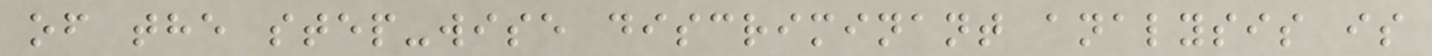of the step-wise discriminant analysis is
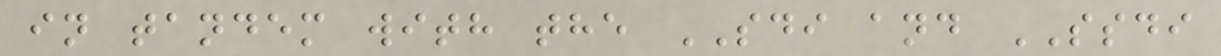in tandem with the SDI and SSDI
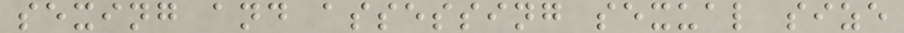sexing and assessing sexual size
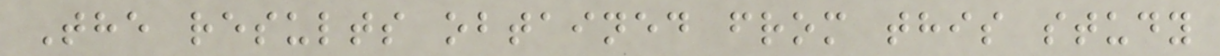The results obtained from this study
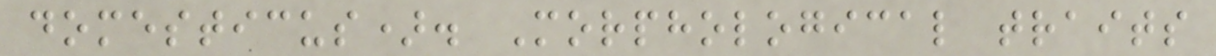domesticus). Morphological traits
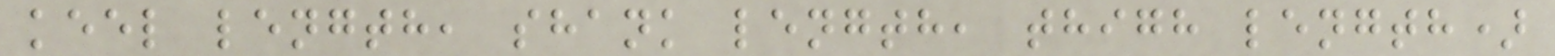keel length, shank length, thigh length)
